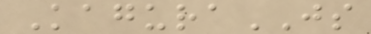KaguraJS
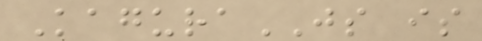KaguraJS is
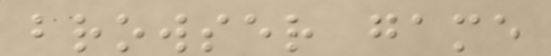browser game
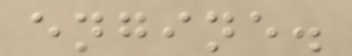engine.
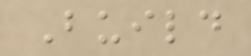Build
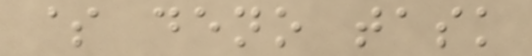$ deno task
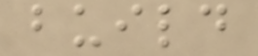build
